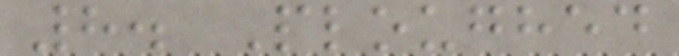8. Ploughed
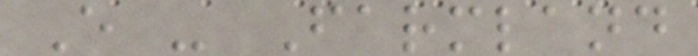E - Farmland
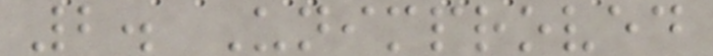2. Unimproved
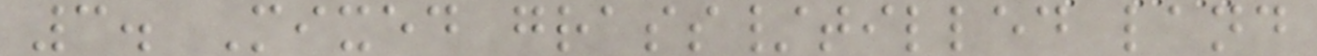3. Mixed grass/tilled land
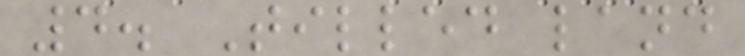4. Tilled land
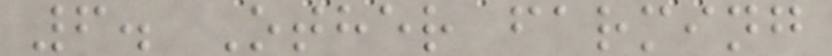6. Other farming
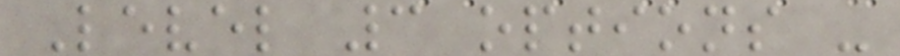Level 3 options -
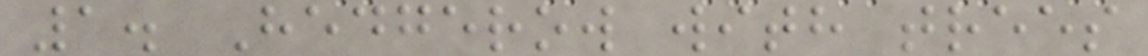1. Hedgerow with trees
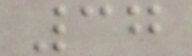37
